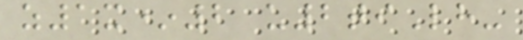z1x*2 u2tiLh-
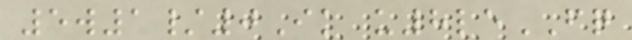5w1/0Ik u8leFQ
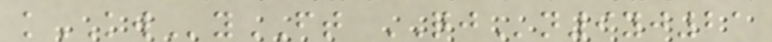kKWyFT QJn9yj21
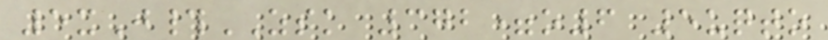5xJ#ZSK 372=o6 5uqto
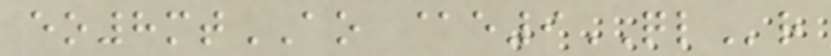eo8mtAO @e9QLr
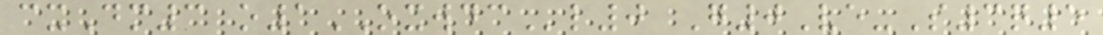cxDm3 o1OXWDCl0 G0Ve-S3q5
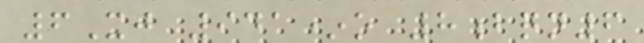6Xj 941*o 8bqn6
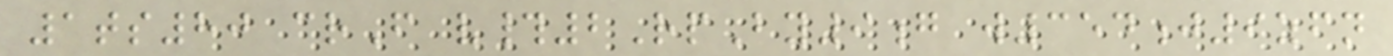1ts80 crF v#2RpBy9g w354j9zfn
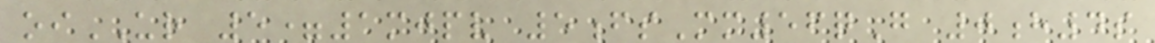oiUR 5=1mjpv 5fsMm56qG 0h4s
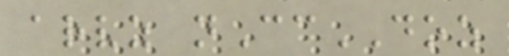arvz nCcDOZ
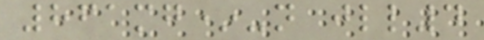861mg*-n jll4
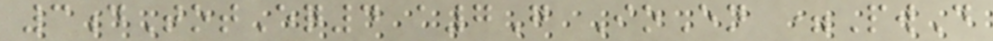3dTotEq4 a7G IoEn =PwD
